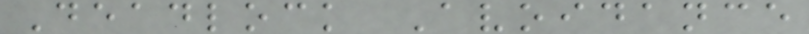Deadlock Avoidance
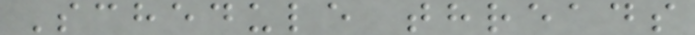Schedule threads
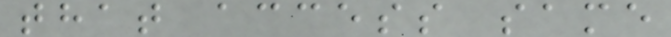that access same
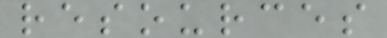resources
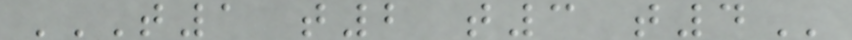T1 T2 T3 T4
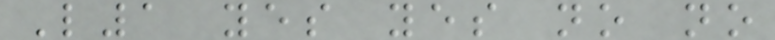L1 yes yes no no
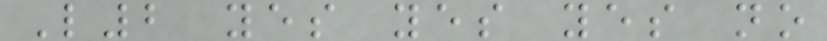L2 yes yes yes no
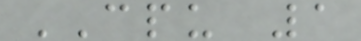CPU 1
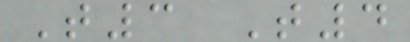T3 T4
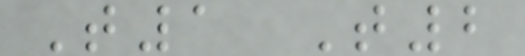T1 T2
